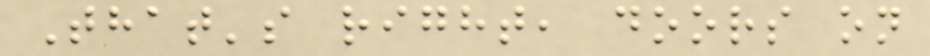That's right, doors on
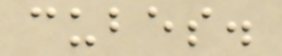cubes.
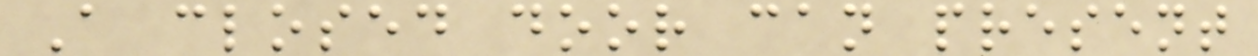A closed door can present
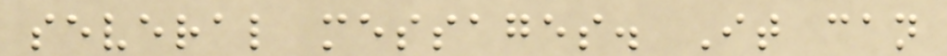several messages. It can
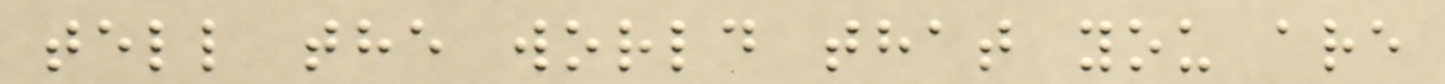tell the world that you are
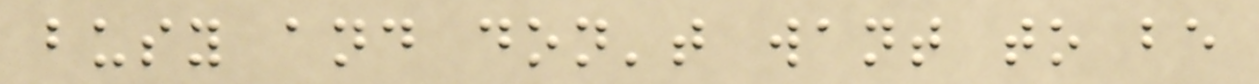busy and don't want to be
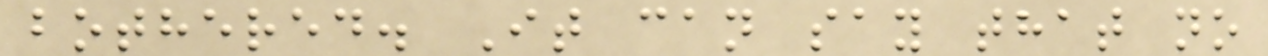bothered. It can say that no
